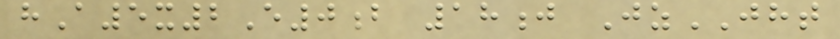hA5x2E0b 18j JzJHT
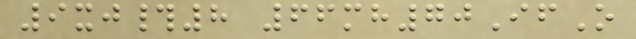9xj#8 66mh70IfO
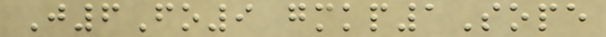J6Fo9 gmkp1Sope
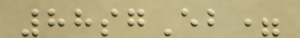88sgEb=
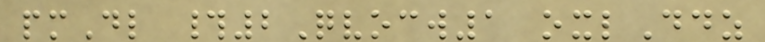pmDl #2Qvocw1 oxlDdz
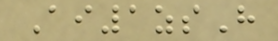Ai1zsH
